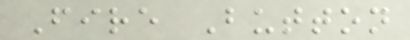Fire Button
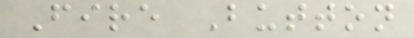Fire Button
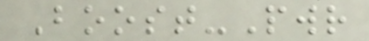Boost-Pwr
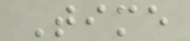Time
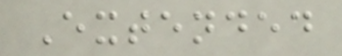Extended
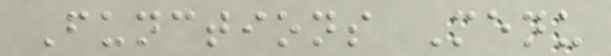Functions Menu
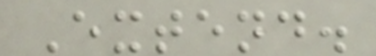Extend.
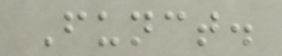Funct.
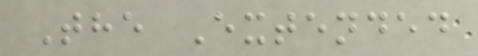The Extended
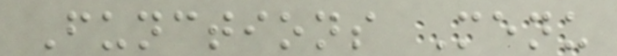Functions Menu
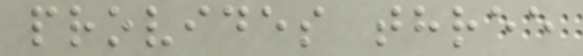provides three
